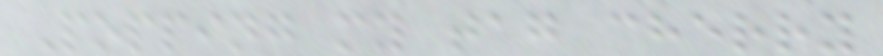Popping my tag cherry
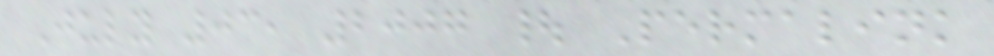July 03, 2007 | Permalink
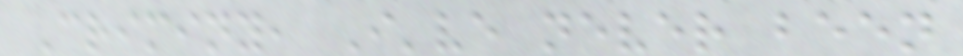Criminy, I've never been
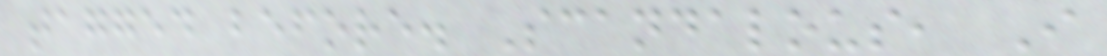tagged before. Scandalous, I
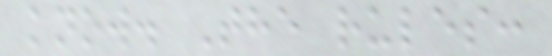know. The rules:
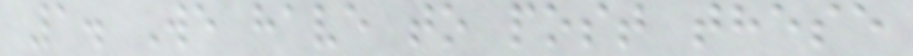1. We have to post these
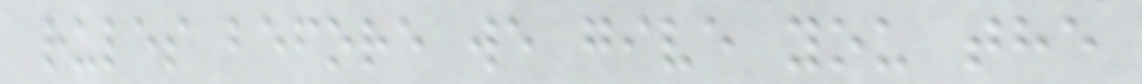rules before we give you the
